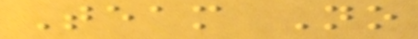Team No
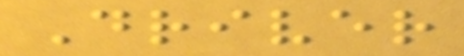Driver
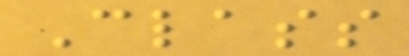Class
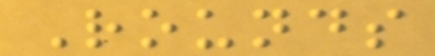Rounds
